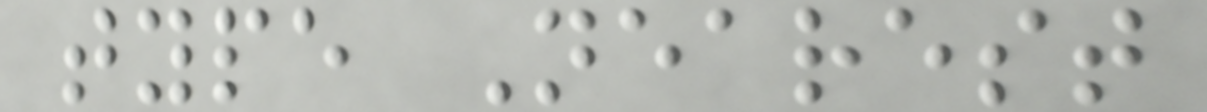type Nearest
